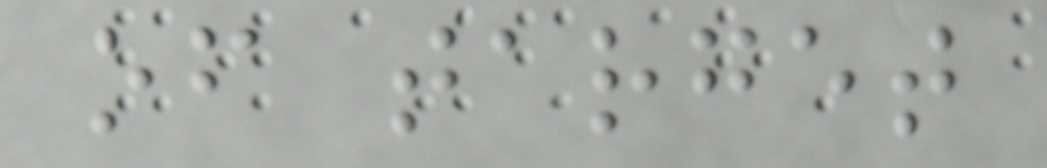of target
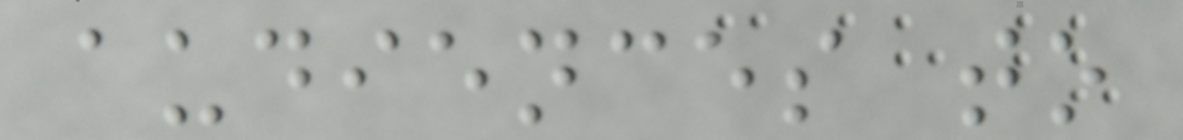audiences to
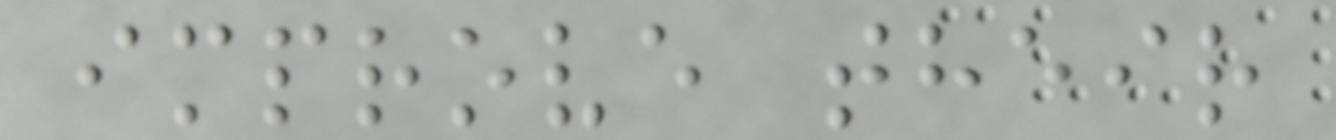improve their
